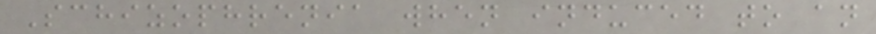Schizophrenia when induced to an
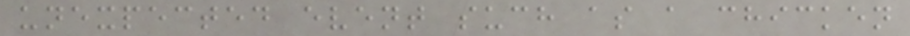unexpected event such as a chicken
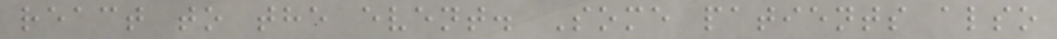react to the event. Some patients also
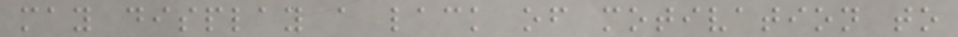may display a lack of motivation to
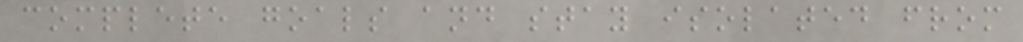complete goals and stay isolated from
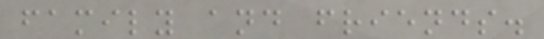family and friends.
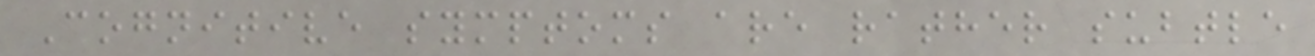Cognitive symptoms are rather subtle
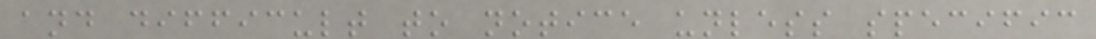and difficult to notice unless specific
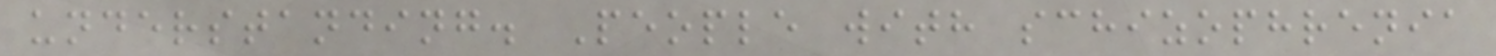understanding. People with schizophrenia
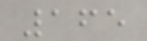165
